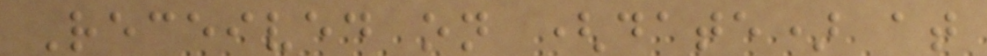Received on (date) at
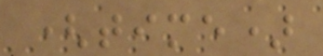(time)
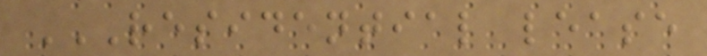RESIDENTIAL LEASE
